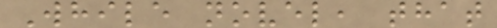While novel, that
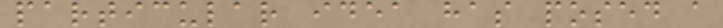particular idea has posed a
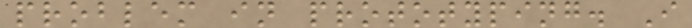problem in prototyping. I
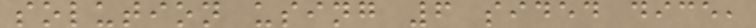solution using 6 sided dice,
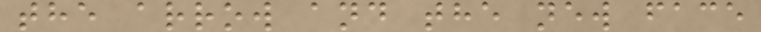the arrow and the new face
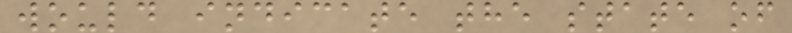would indicate the state of
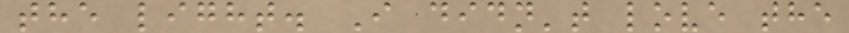the light. I didn't love the
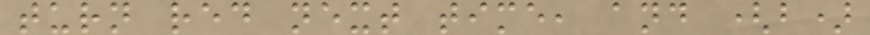turn red next time, and (b)
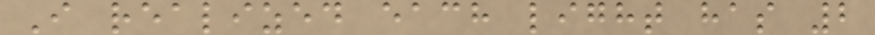I realized each light has 2
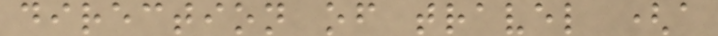direction of travel (a
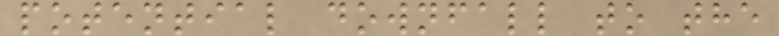potential downfall to the
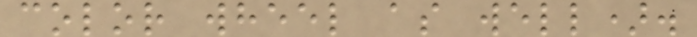color wheel as well).
